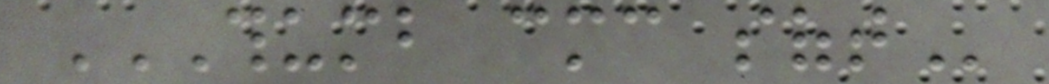THUMB CMC SOFT
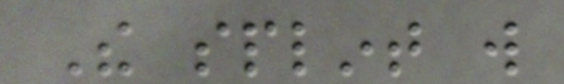The splint will
